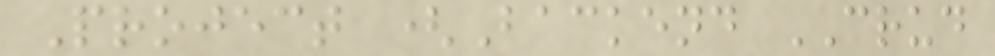Project (Backend CRUD
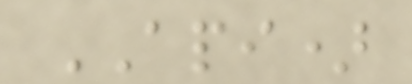API)
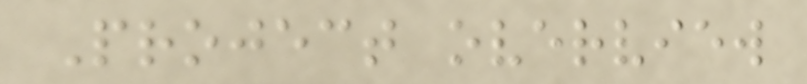Project overview
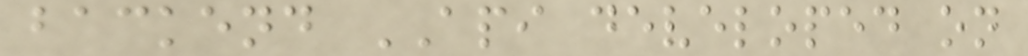backend API developed on
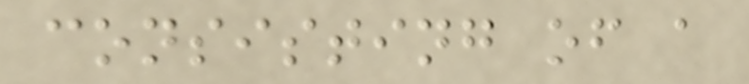consisting of a
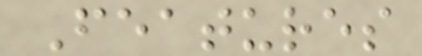Features
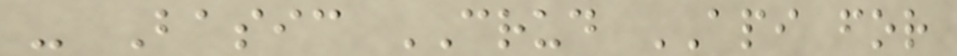- Basic CRUD API for
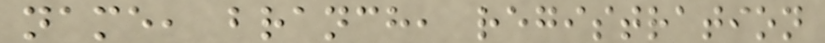name, branch, registration
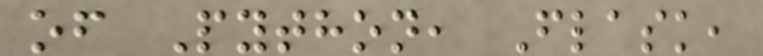of Python, Flask,
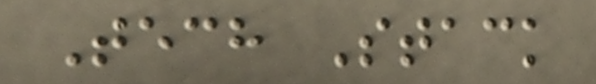Tech Stack
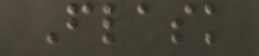Flask
